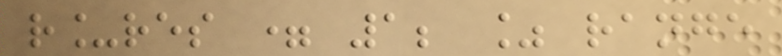r_res = 1; % range
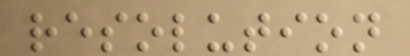resolution
